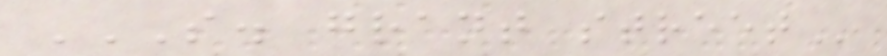S. GRANT STREET
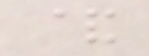&
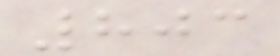803
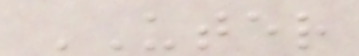UTER
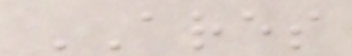ARES
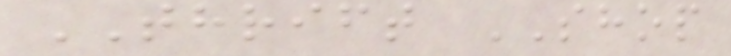THRIFT SHOP
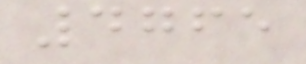4765
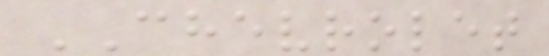CHEVROLET
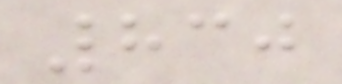830
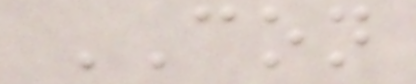CON
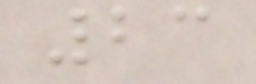23
